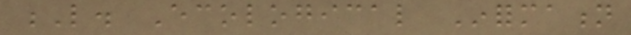L. Ecological Information
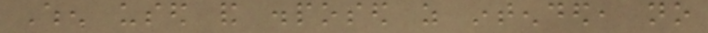When used and disposed as intended, no
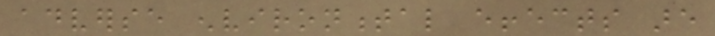adverse environmental effects are
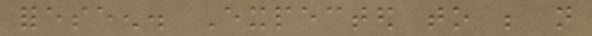foreseen. Expected to be not
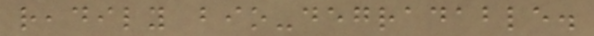readily bio-degradable.
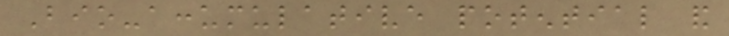Bio-accumulative potential and
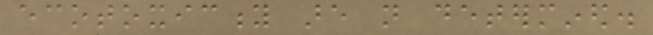ecotoxicity are not determined.
